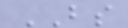BS
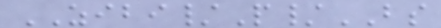ZIBI/P/BS
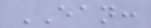EAN:
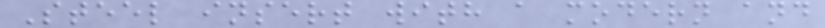Steel insert with a modern and
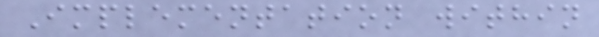Implementation within
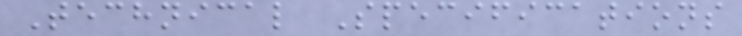Technical Specifications
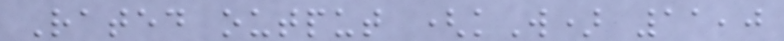Rated output (kW) 11,0
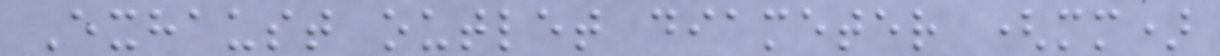Exhaust outlet diameter (mm)
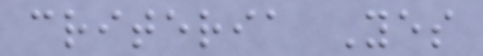criteria Yes
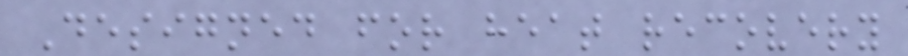Designed for heat recovery
